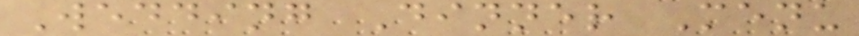Wedding Dinner Menu
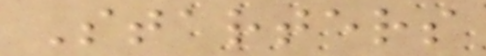Starters
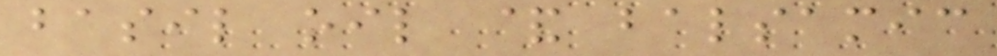basil oil & balsamic
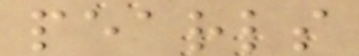pearls
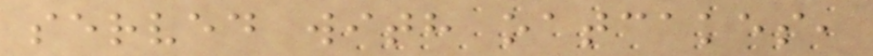served with oatcakes,
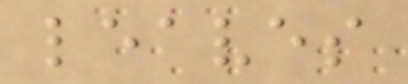leaves
